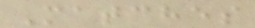Matches
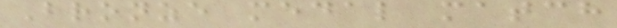Bronze medal match
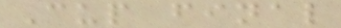Cup final
